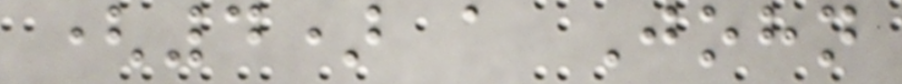(4) a John
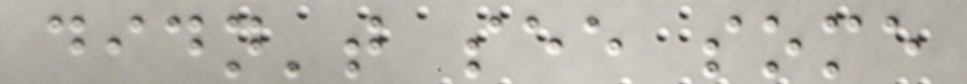didn't see some
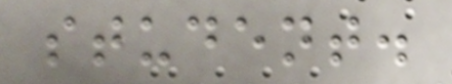student.
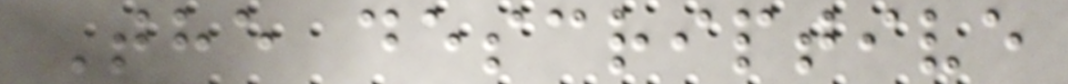The descriptive
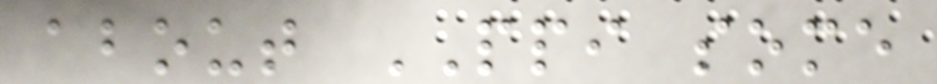about PPI some
